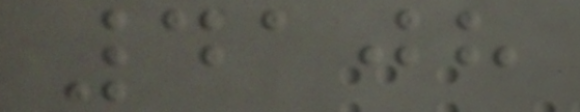4108
